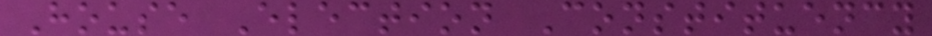House Election Constituency
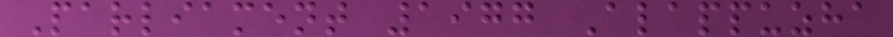Parliament 1977 Alappuzha
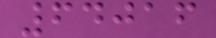64016
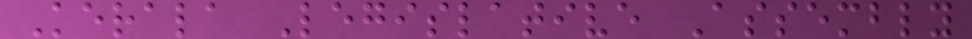Kerala Legislative Assembly
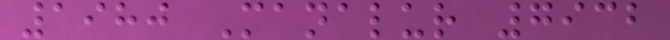1980 Manalur 7932
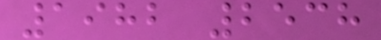1982 2538
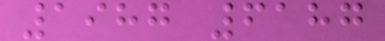1987 6187
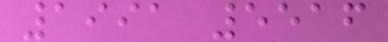1991 5516
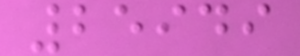25949
